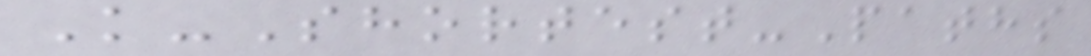K-Shortest-Paths
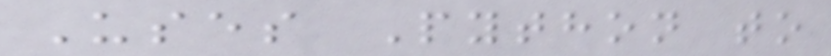Uses Python to
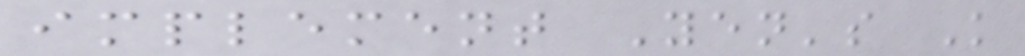implement Yen's K
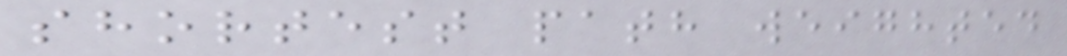shortest path weighted
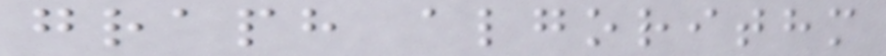graph algorithm
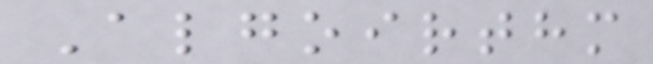Algoirthm
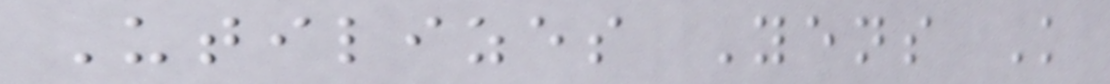Utilizes Yens K
